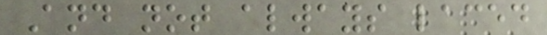And not always laced
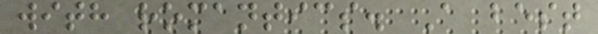with romantics. A best
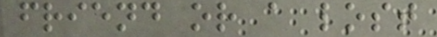friend or a lost
